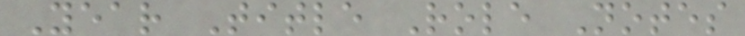Year Title Role Notes
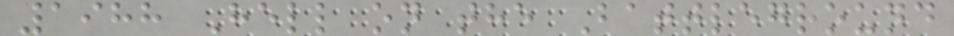1988 Hell on the Battleground
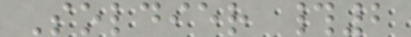Soldier #2
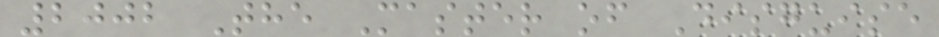2002 The Master of Disguise
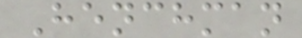Henchman
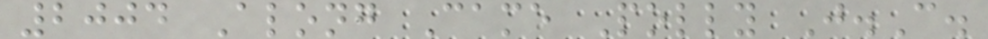2004 Along Came Polly J.C.
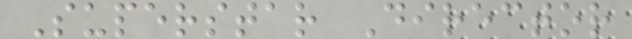Superstar Director
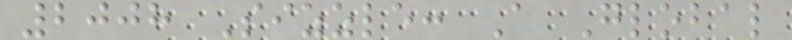2008 Sizzle: A Global
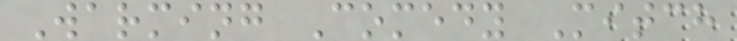Warming Comedy Mitch
